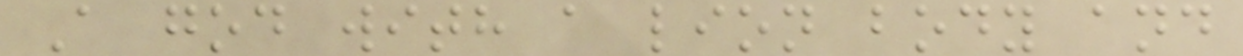A god with a lion body and
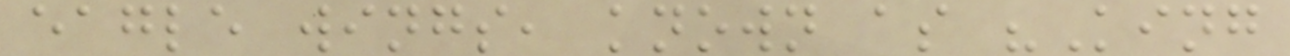eagle wings, known as "King
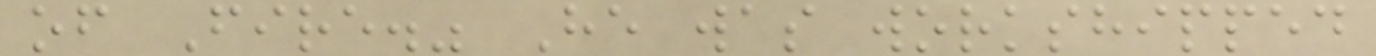of Fire." He was workshipped
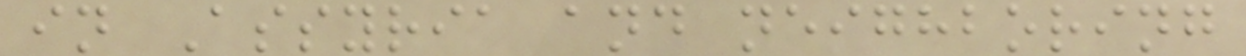in Assyria and neighboring
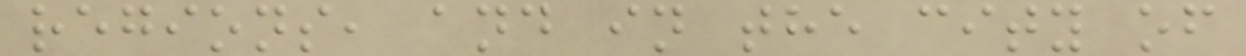regions, and in the city of
